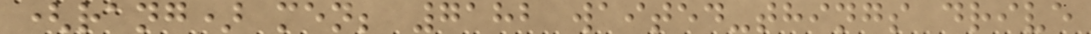(rang) men; 7182 waited-things drive
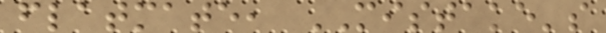flatmate, MISTAKE's
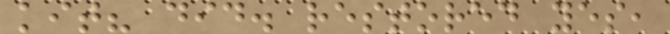kit? did. restored yes,
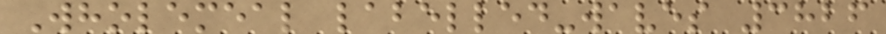Wholemeal labelled-waves 3826
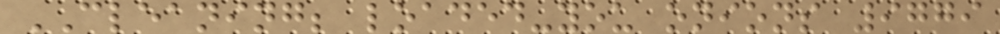CLEANING; loaded-you onions 9779
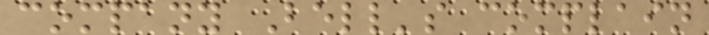company Bell's complain
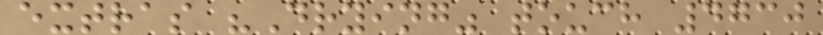extras "Drying" touch 4730
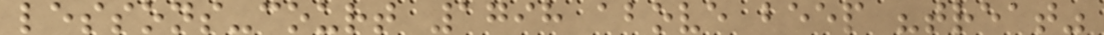lessons-court 1798 above beep "treat"
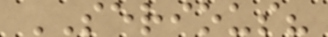SERIOUS?
